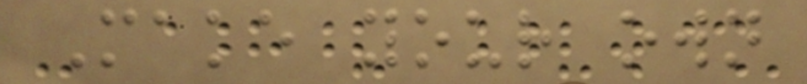Make your own
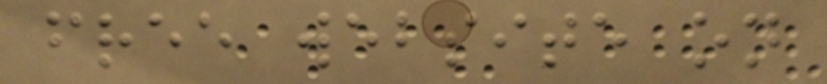free website on
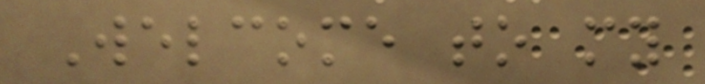Welcome to my
